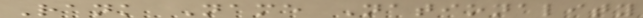Rank Name Nationality
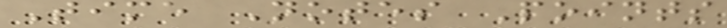Time Notes Points
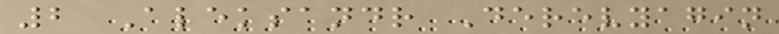2 Aleksandr Derevyagin
